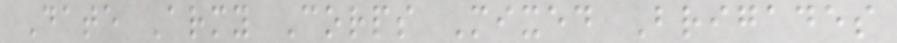Date Army Corps Mixed Brigades
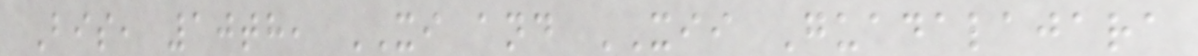Bis, 10th, XI and XII Guadalajara
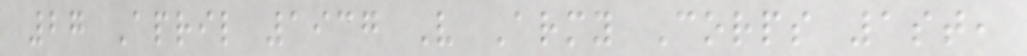27 April 1937 V Army Corps 1st,
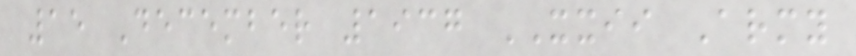15 December 1937 XXII Army
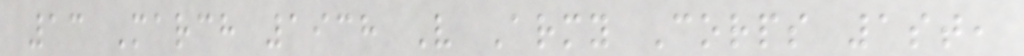13 March 1938 V Army Corps 1st,
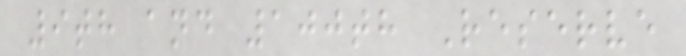9th and 100th Reserve
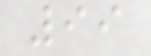99
